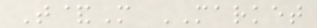T&M MARKET
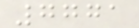7771
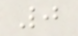0
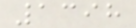1398
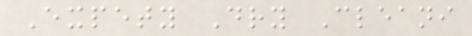Expety Dry Cleani
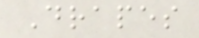Drapes
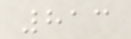813
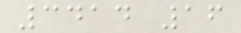3414 16
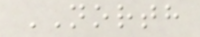NORTH
